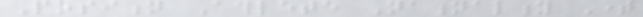Position Athlete Nationality Time
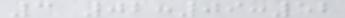3 02:09:52
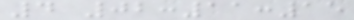4 02:11:15
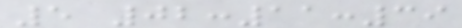5 02:11:39
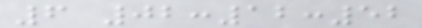6 02:12:52
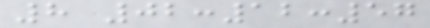8 02:12:57
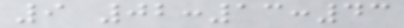9 02:13:43
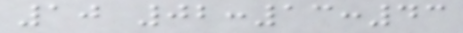10 02:13:43
